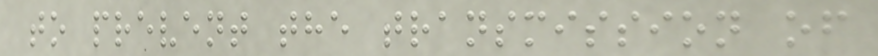to prevent the transmission of
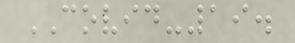COVID-19.
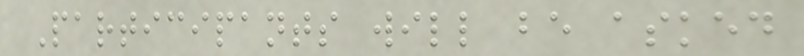Participants will be asked
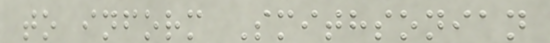to inform Smithsonian
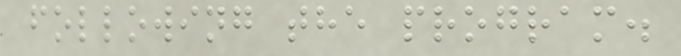following the program.
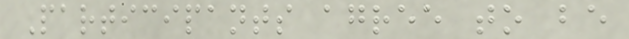Participants agree to be
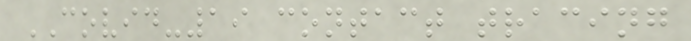COVID-19 contact tracing
